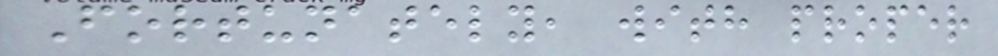Fortunately, with proper
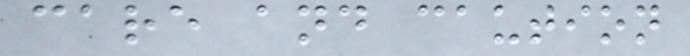care and caution
